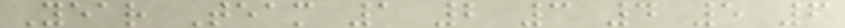Year Team 1 2 3 4 5 6
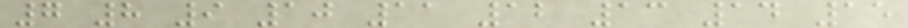7 8 9 10 11 12 13 14 15
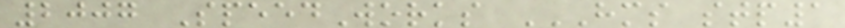2007 SpeedWorks HMS STP1
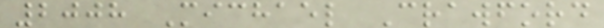2008 Michael Crawford
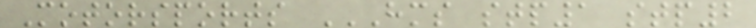Motorsports HMS STP1 STP2
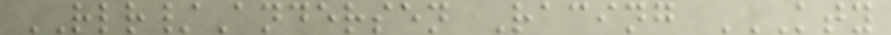RLR/Andersen Racing KTY
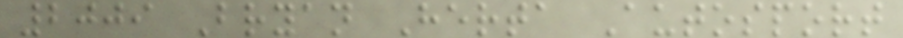2009 Bryan Herta Autosport
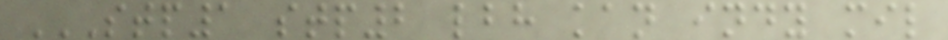STP1 STP2 LBH KAN INDY MIL
